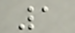1
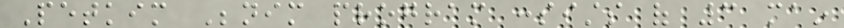Petkim Benim program consists of 3 main
